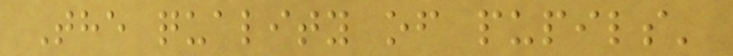The quality of pupils'
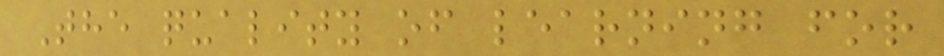The quality of learning for
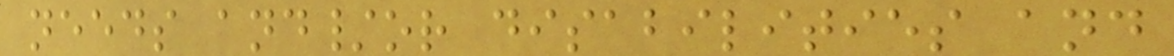needs and/or disabilities and
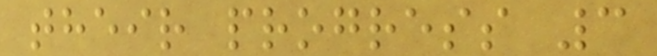their progress 3
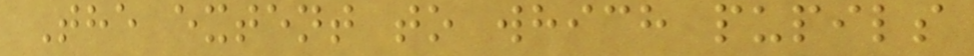The extent to which pupils
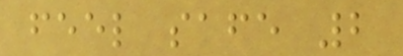feel safe 2
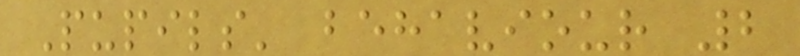Pupils' behaviour 2
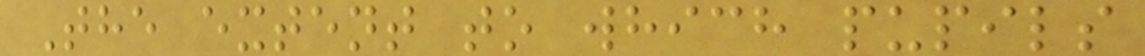The extent to which pupils
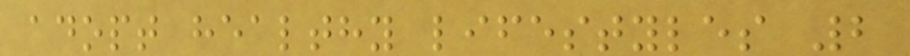adopt healthy lifestyles 2
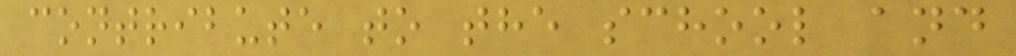contribute to the school and
